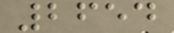2654
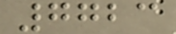7723
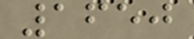1650
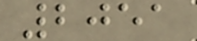2051
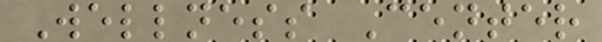Wellness Center
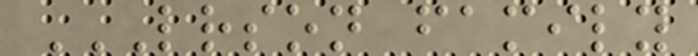LRSON FAMILY
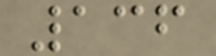136
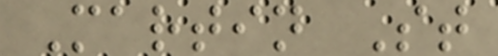Martin St
